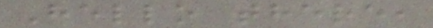Hello there,
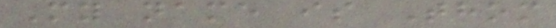My name is Thom
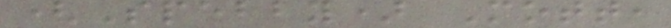(Spebby) Mott,
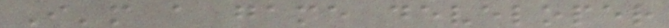I'm a game developer
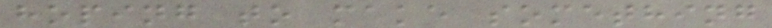hoping to make something
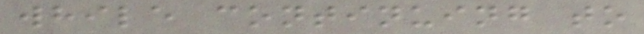while continuing to
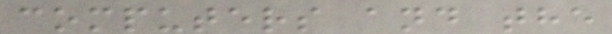computers and the
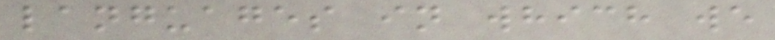languages in which we
